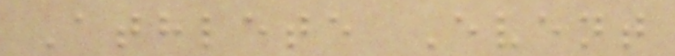Athlete Event
